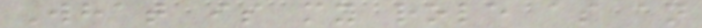What is my role as an
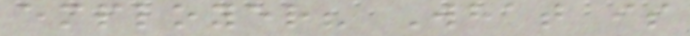employer? What is
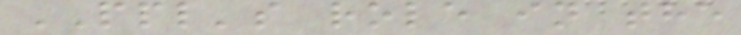PPL's role in the
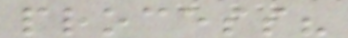process?
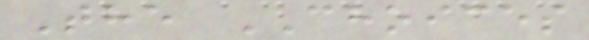The CHOICES
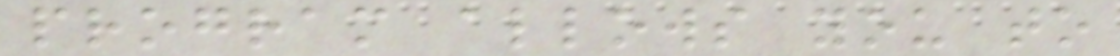program allows you to
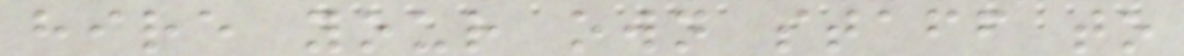hire your own staff to
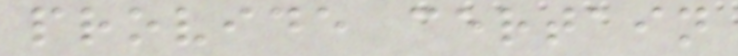provide certain
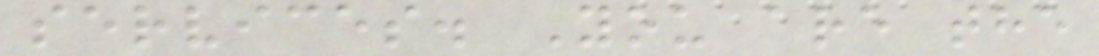services. You are the
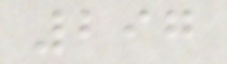297
